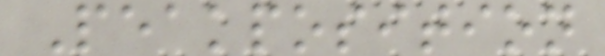Peakposition
